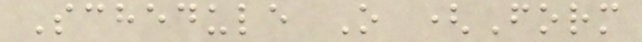Schedule O (Form
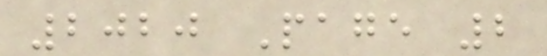2020 Page 2
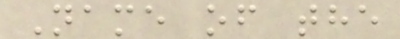Name of the
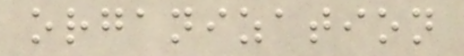organization
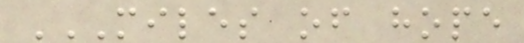MILES OF HOPE
